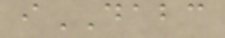iDABC
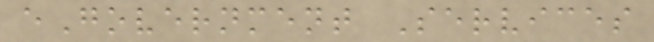eGovernment Services
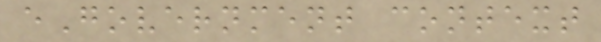eGovernment context
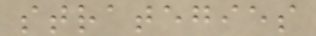strategies
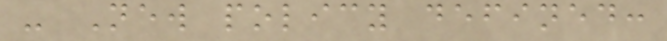- New policy defined:
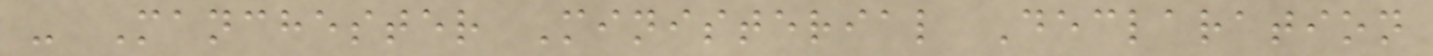- Manchester Ministerial Declaration
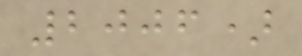2006)
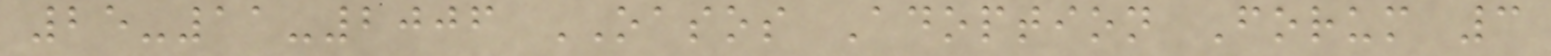25-11-2006 OASOS Adoption Forum 3
